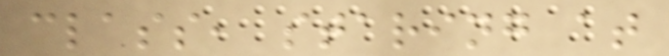class, staring at
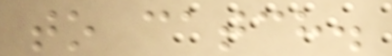to catch.
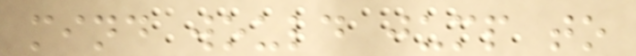mind would jump to
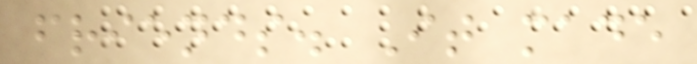friends. It made
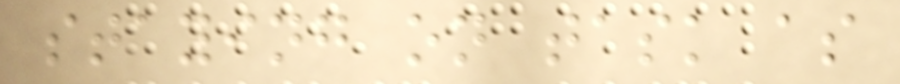staying on task as
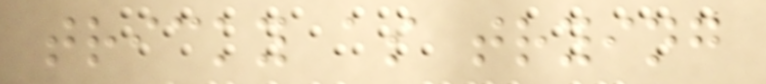tricky as trying
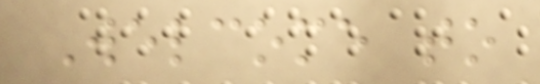Welcome to
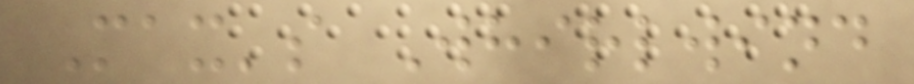Max's Whirlwind
